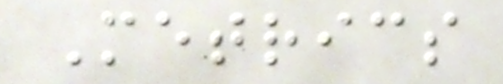Metrics
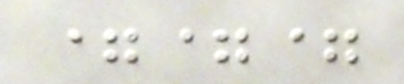===
